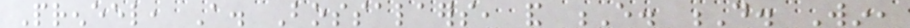Preneel, A. Bossalaers, and E. D. Win,
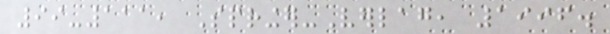99-111, Springer-Verlag, 1996.
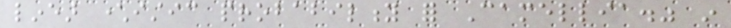linear characteristic probability for Camellia." in
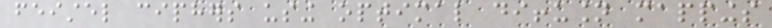feistel ciphers using optimal diffusion mappings
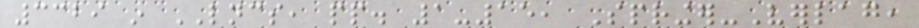3329 in LNCS, pp. 1-15, Springer-Verlag,
